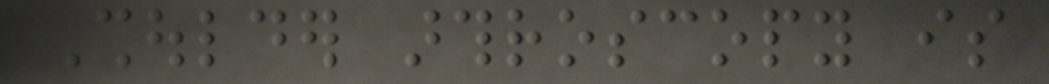Shoulder arthroscopy is
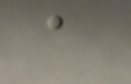a
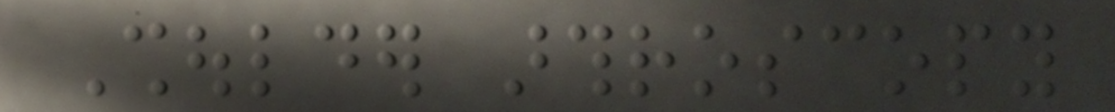Shoulder arthroscopy
